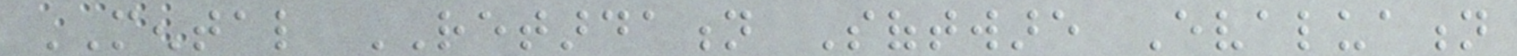MENTAL RETARDATION Software Evaluation
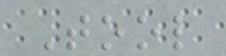Tool
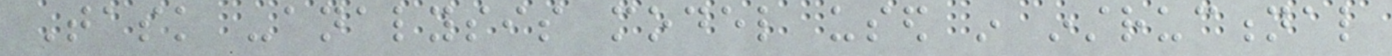Task -analysis model used in instructional
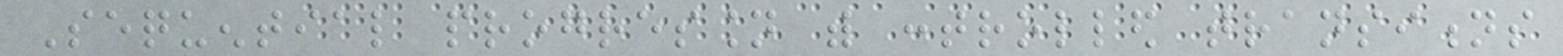Sequential progression with controlled transitions
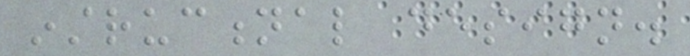instructional design.
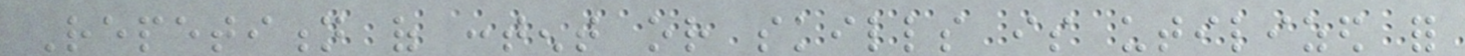Repetition of content or skills is utilized for
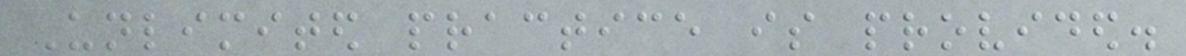Unlimited practice is provided.
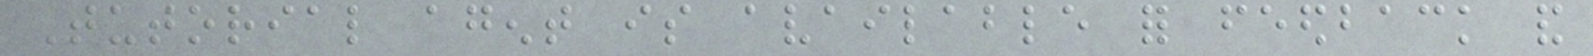Tutorial agent is available for feedback and
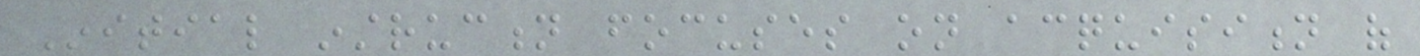Initial instruction focuses on acquisition of
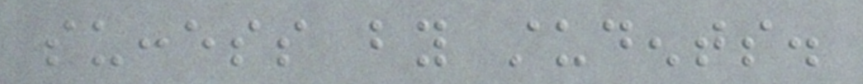success by students.
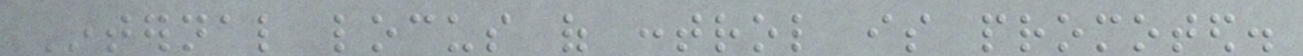Internal locus of control is promoted.
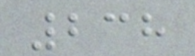238
